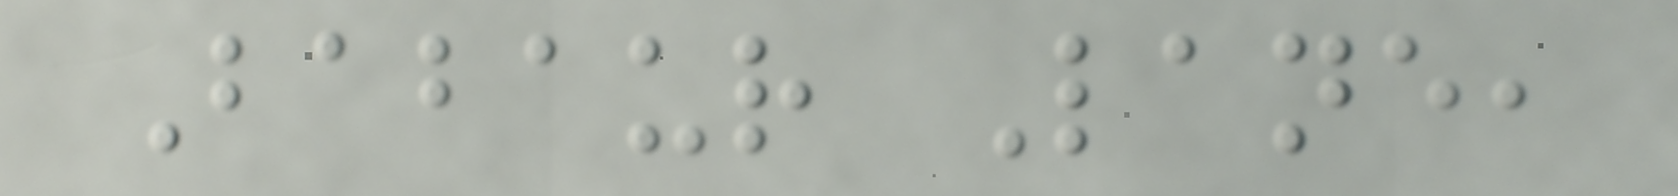Babaur Lane,
